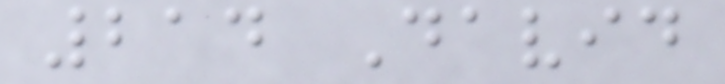214 David
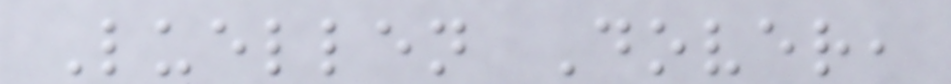Luellen Dover,
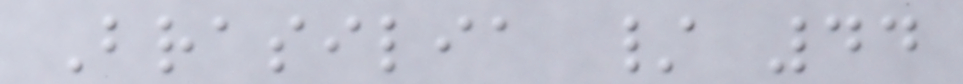Brasilia / 44
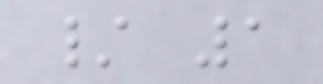/ 1
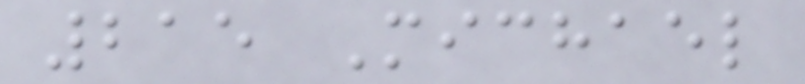215 Michael
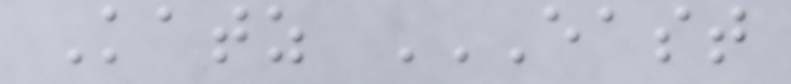Katz EAST
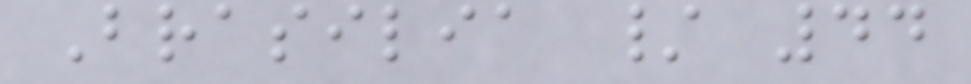Brasilia / 44
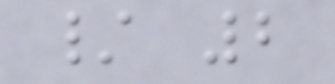/ 2
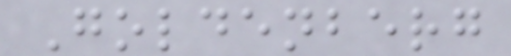Goldenberg
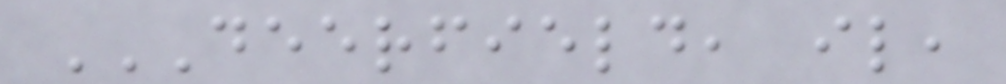DEERFIELD, IL,
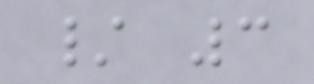/ 3
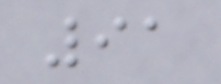91
